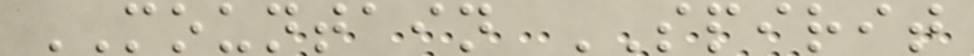MOUNTAIN SPIRIT
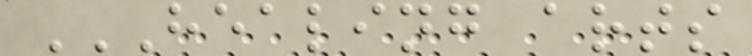HEALING ARTS
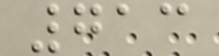713
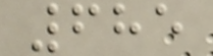685
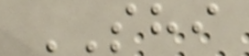SHI
